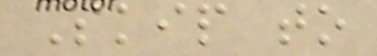Skip to
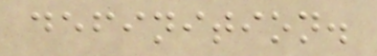definition.
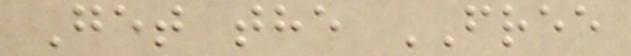Get the FREE
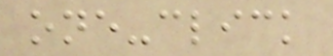one-click
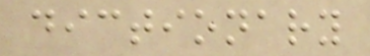dictionary
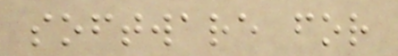software for
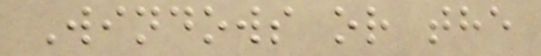Windows or the
